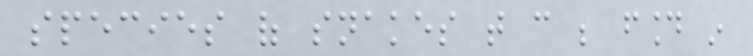species of snakes that can be found in
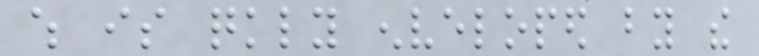which is quickly enveloped by the
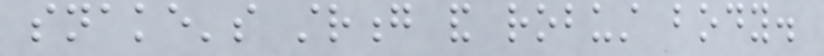snake's strong and robust body.
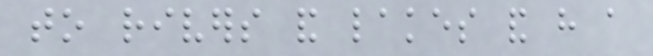to rivers and lakes and have a
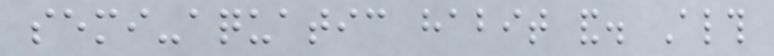semi-aquatic habit and. Although
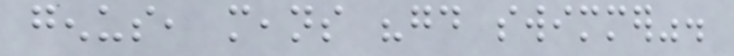genus, means "good swimmer".
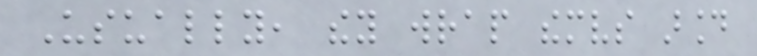Usually, they wrap themselves around
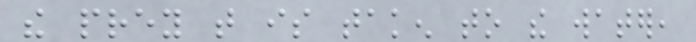the prey that is taken to the water,
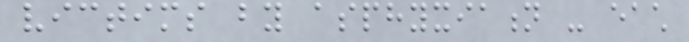victims by asphyxiation - each
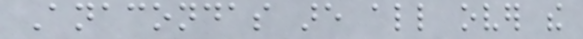Anacondas are all over the
